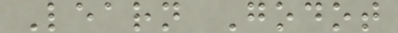Learn Godot
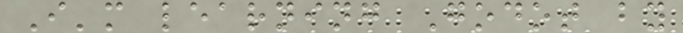I'm learning Godot by
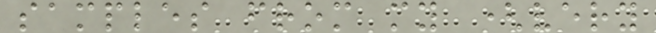samples from my (very
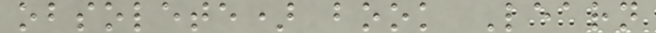obsolete) book Learn
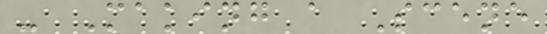- Making a Scene
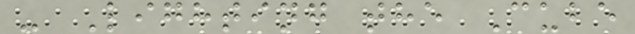- Lighting the Cube
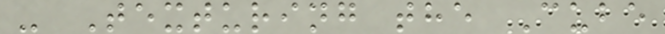- Texturing the Cube
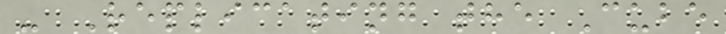- Replicating the Cube
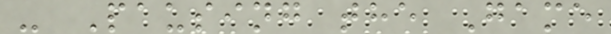- Pausing the Game
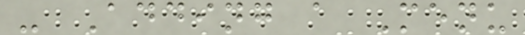- Adding a Menu
